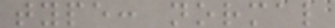type: normal
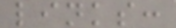links:
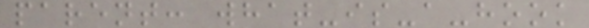parent: what-is-a-hook
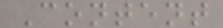Content
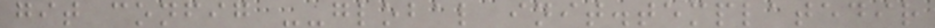git config --global init.templatedir
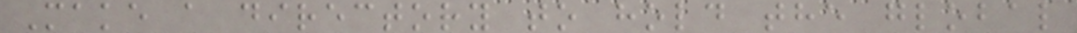Make a directory to hold the global
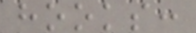hooks:
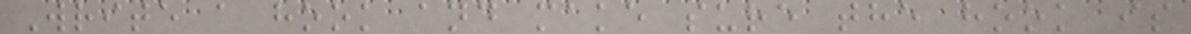Write a hook and make sure the hook is
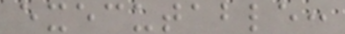executable:
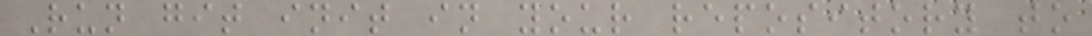Run git init in your repository to
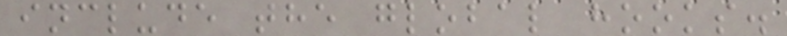include the global hooks.
